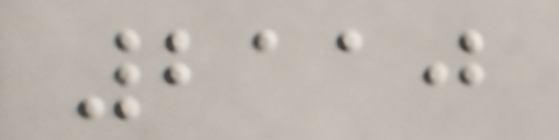2110
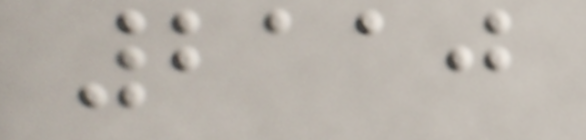2110
